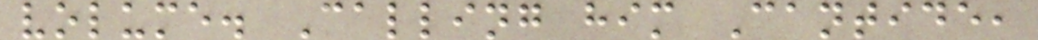volume. Calling him Cantide,
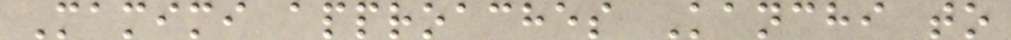Mamimi approaches Kanchi to
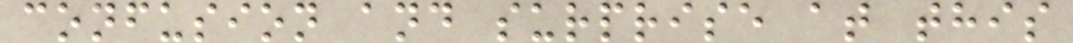confusion and surprise at this
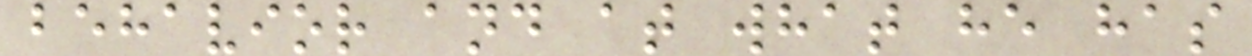behavior and at what he has
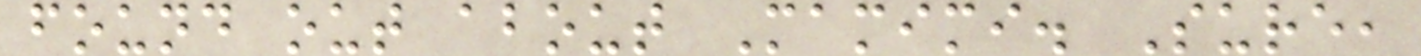found out about Mamimi. Sure,
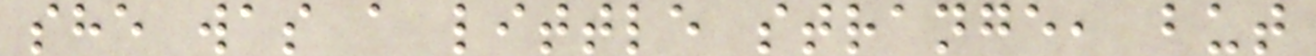she was a little strange, but
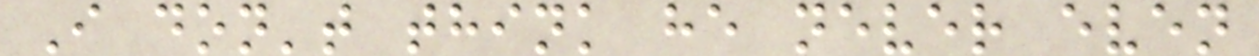I don't think he never even
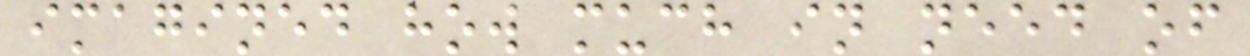imagined how much in need of
